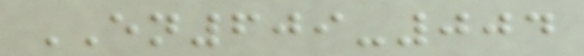EN609-004
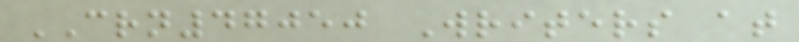CRN47050 Writers at
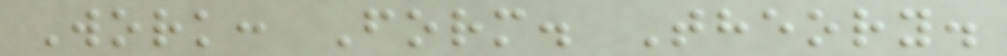Work: Form. Theory.
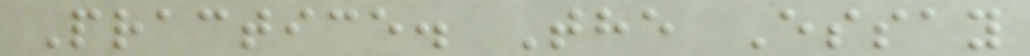Practice. The Essay
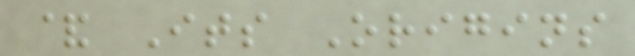& Its Origins
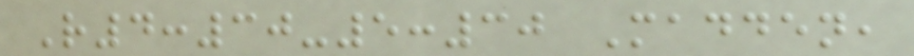R4:30-5:30 Madden,
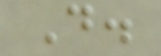D.
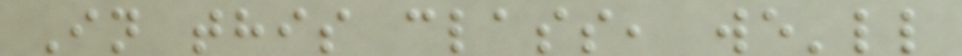In this class, we'll
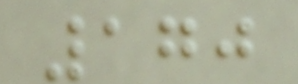170
